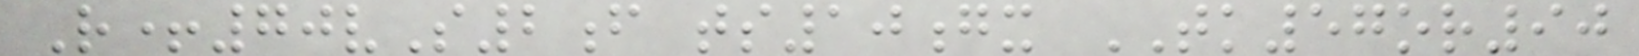R+70vS2f ts10gx TK57or90
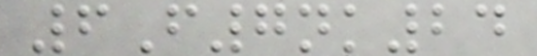6F7nk24
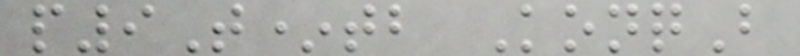p9T*tb KonqB
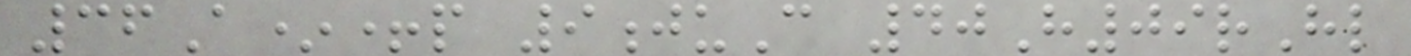36A*+p 9juC 40H09rHl
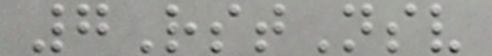7RstNsv
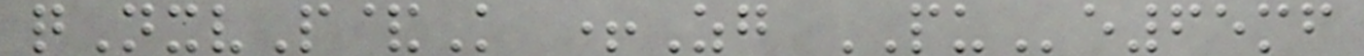qNxvP&K +Zg PUe65mf
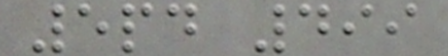5pd 499
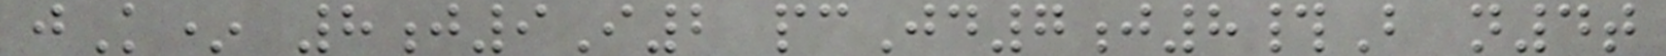jK* 8j9I2 pcJd7j8#B n4t
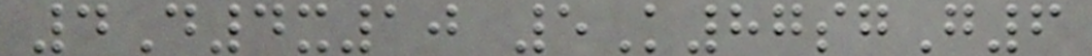4D4x10 5K87sgG6
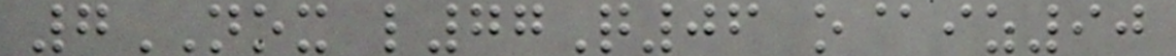7NOX l77Q06 o@iz90
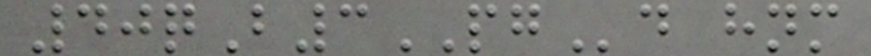40qB3PGd hnm
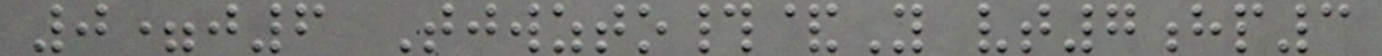0=j6 Tjwzto#&Y vt7hp3
